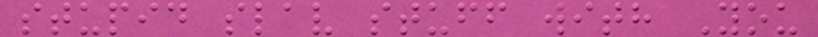stupid slav stuff with You
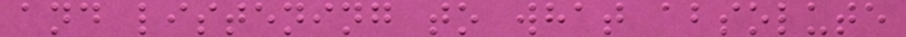and listening to what absolute
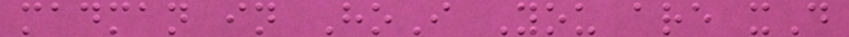madman in HoI You are xD
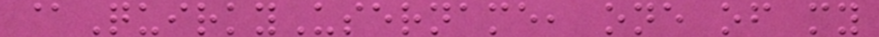@QuirkyUsername, one of my
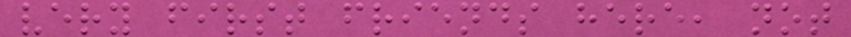very first friends here, not
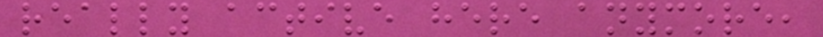really active here anymore,
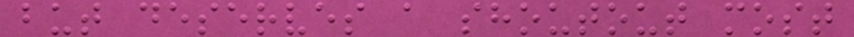but deserves a shoutout most
